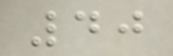40
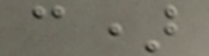c)
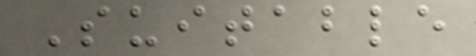Suitable
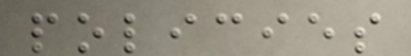policies
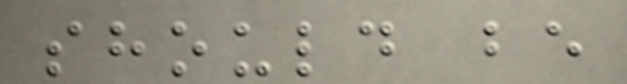should be
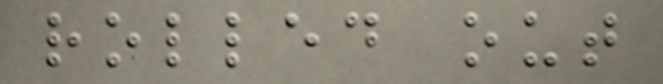rolled out
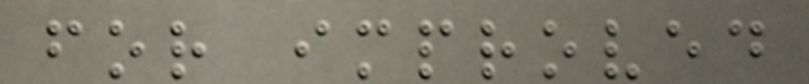for improved
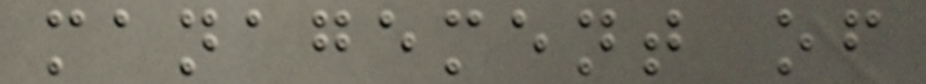management of
